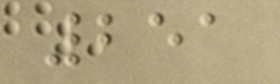251
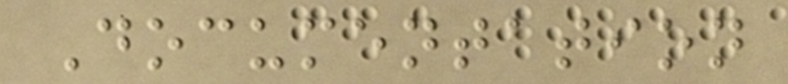Documentation
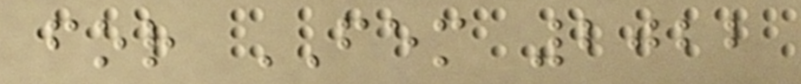for FEM 2022
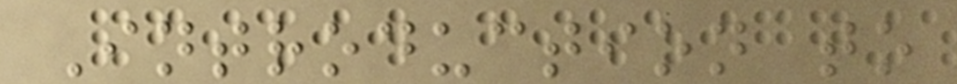Introduction to
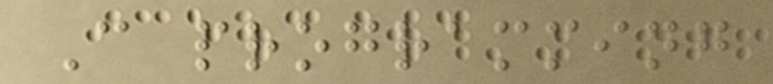C programming
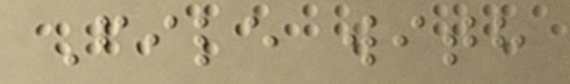File with
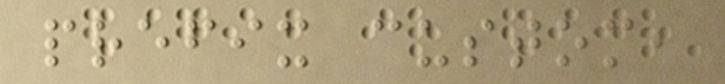prefix custom,
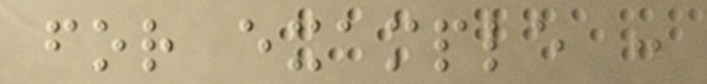for example :
